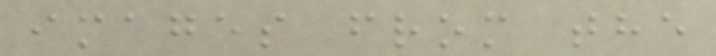images from the
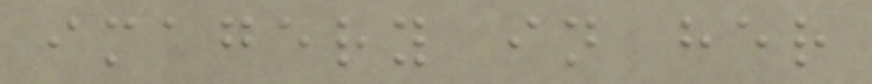imagery in her
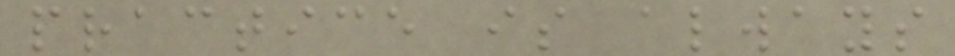practice is always
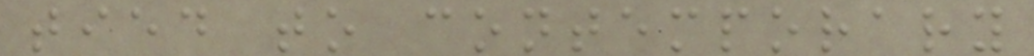tied to contemporary
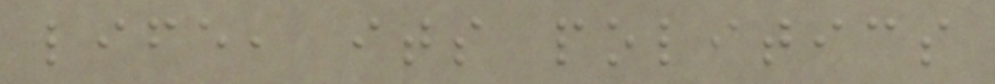life, its politics
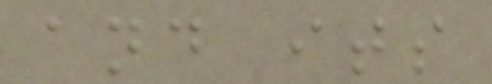and its
